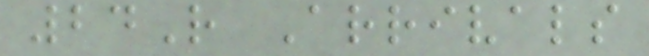24R Arrivals
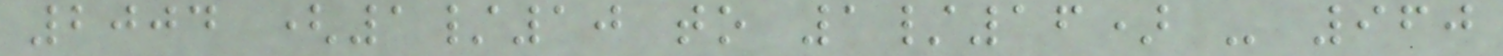2004 (1/10 to 1/16) - 960
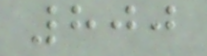800
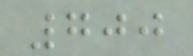700
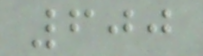600
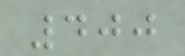400
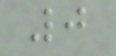0
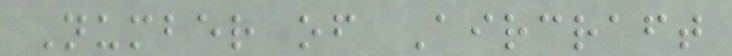Number of Aircraft
